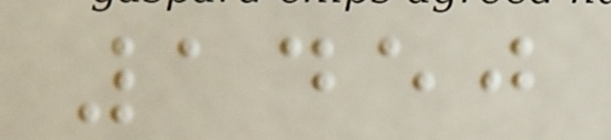1450
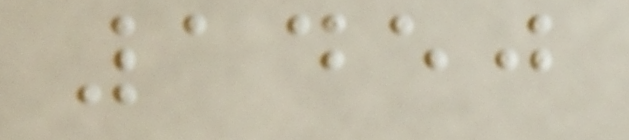1450
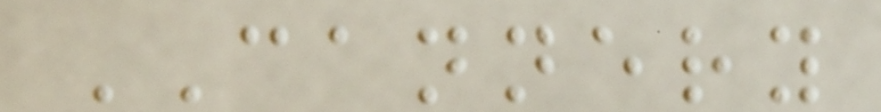CANNERY
